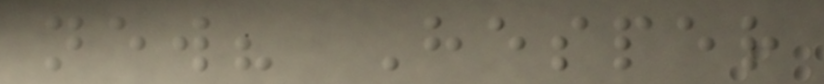new? Hesper
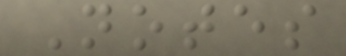Notes
